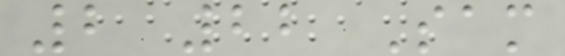2 22 Sam
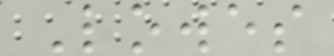Lowes
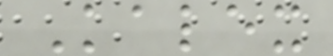Kalex
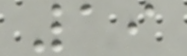19
